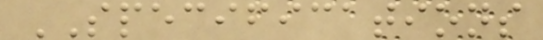SPECIFICATIONS
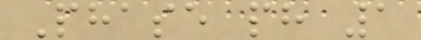Phase ph 1
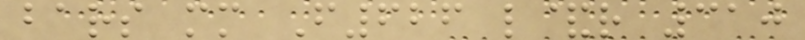bars mm F626 l&r 310
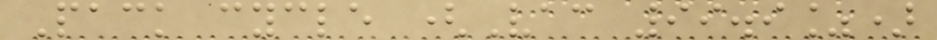Pack cycle (Vac 99.9%)
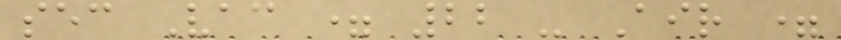sec Vac = 22 - Air =
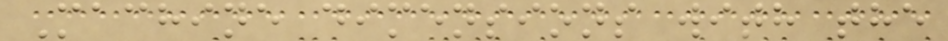Machine dimensions with the
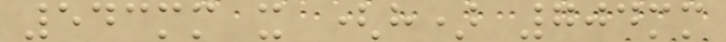543mm x (h) 704mm
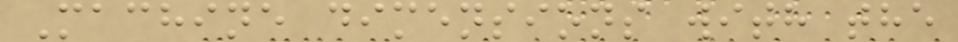Machine dimensions with the
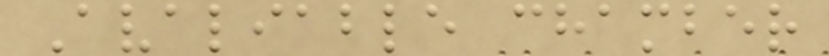Avaliable chamber
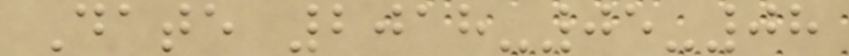Date 2018-05-08
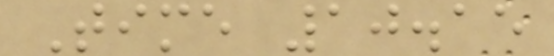Time 10.15
